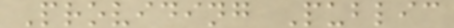Providing Public
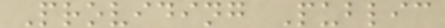Providing Public
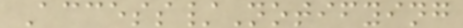Access/Notifying
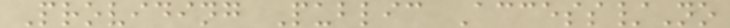Providing Public Access/No
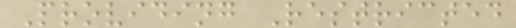Providing Restricted
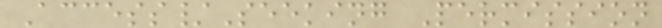Access/Seeking Permission
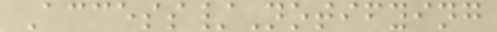Access/Notifying
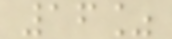16%
